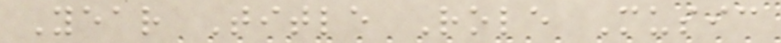Year Title Role Music
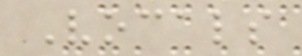Vocals
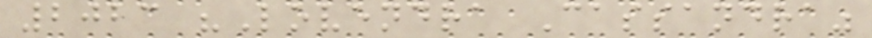2023 "Lovendra Cassandra"
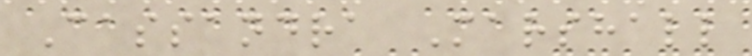Cassandra Marshall
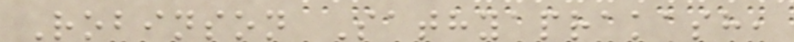Robinson Sathyaprakash,
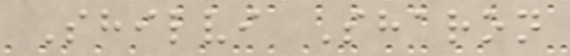Shilvi Sharon
